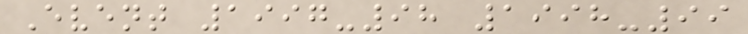Event 1997-98 1998-99
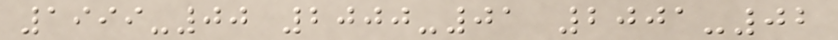1999-00 2000-01 2001-02
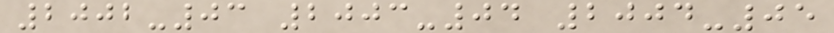2002-03 2003-04 2004-05
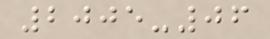2005-06
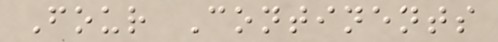Four Continents
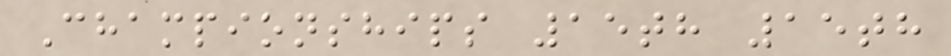Championships 15th 15th
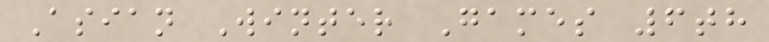Asian Winter Games 6th
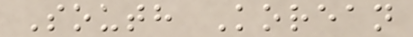South Korean
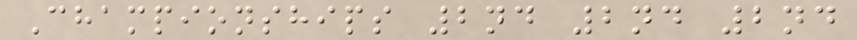Championships 2nd 2nd 2nd
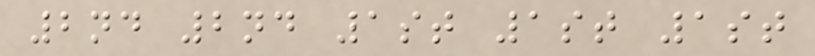2nd 2nd 1st 1st 1st
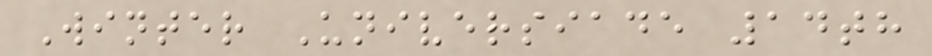Winter Universiade 14th
